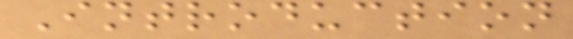Introduction
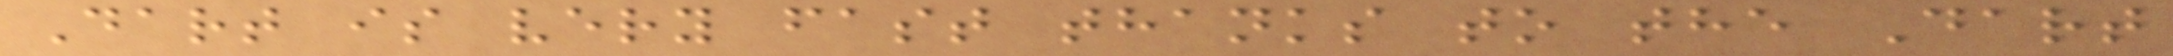Dart is very fast thanks to the Dart
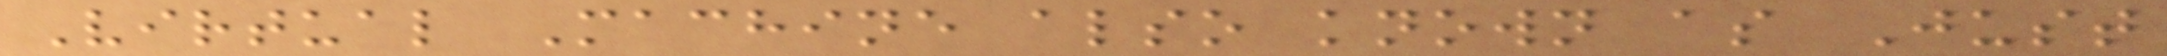Virtual Machine also known as Just
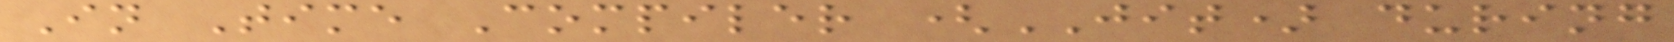In Time Compiler (JIT) during
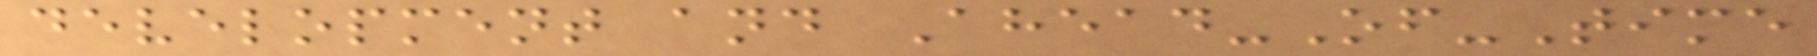development and Ahead-Of-Time
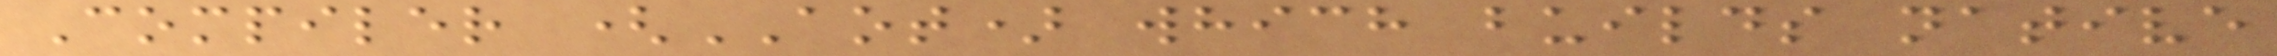Compiler (AOT) which builds native
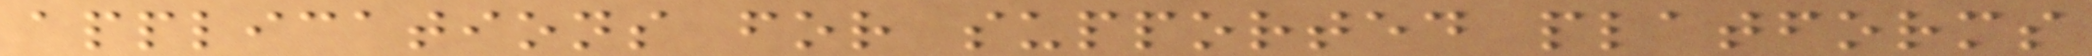applications for supported platforms
